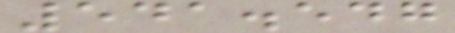541.547
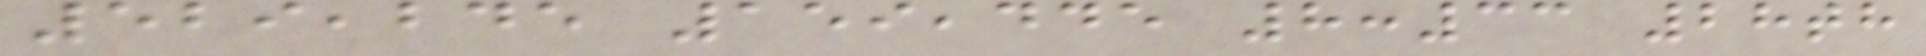529,245 159,445 8:33 28th
